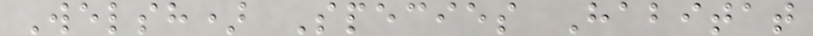Welsh) Species Habitat
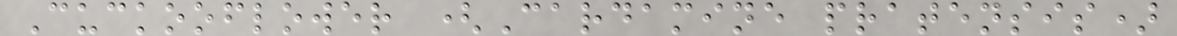Cuckooflower (Cardamine pratensis)
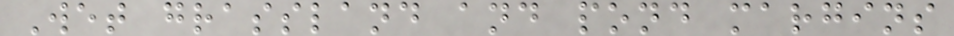Wet grassland and pond margins
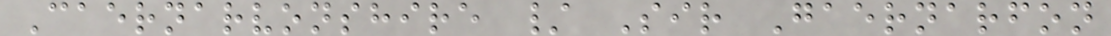Caernarvonshire / Sir Gaernarfon
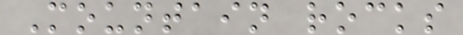Mountain rocks
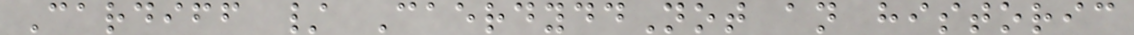Cardiff / CaerdyddNot an historic
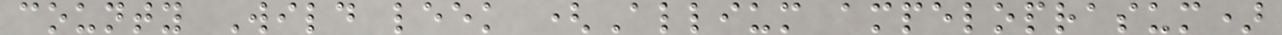county Wild leek (Allium ampeloprasum)
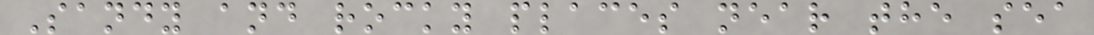Sandy and rocky places near the sea
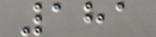181
